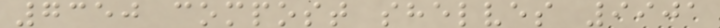7350 compost shelves 9901
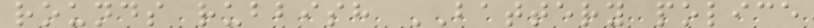rounds rubbish BATTERY police
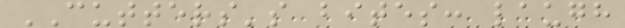CUTTERS's bites: laugh
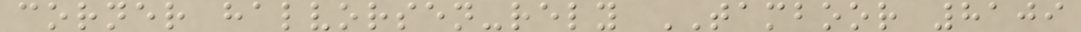corner halvorsen-rely TAMBOOR 8109
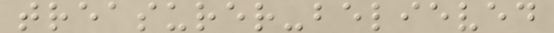treasurer-believed
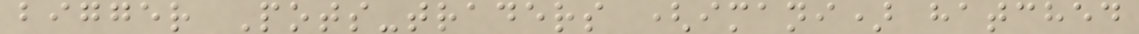bigger Pots-traders (imani) hatched
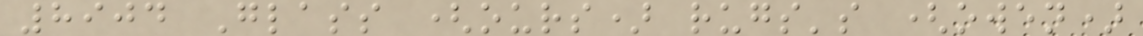8904 Glass (ours) rugs's (owen)
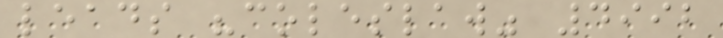leads "coleslaw" 4992
